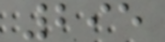295
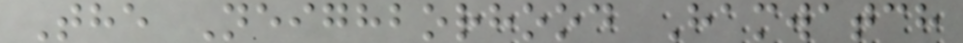The Neighborhood Hamwatch
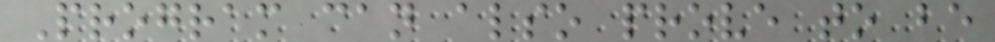Program can also prove to be
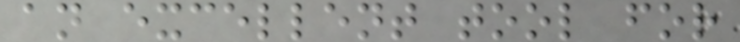an excellent tool for
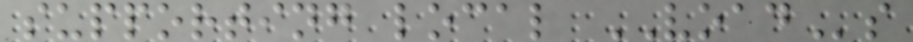supporting local VOADs
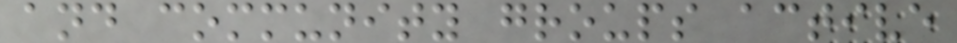and community groups active
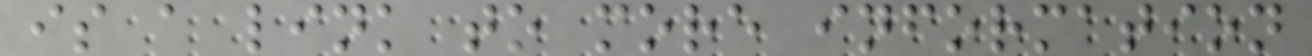is a link to more information
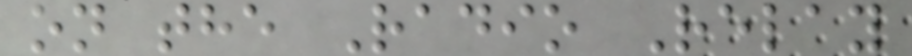on the Radio Relay
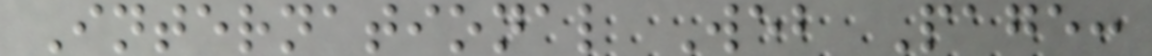International Web Page:
